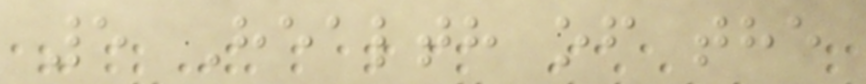5 Health of the
